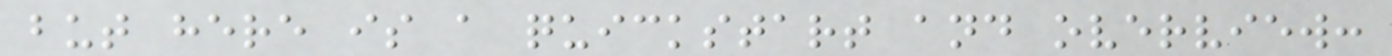but here is a quickstart and overview:
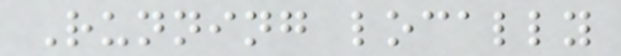Running locally
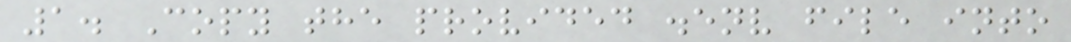1. Copy the provided .env file into
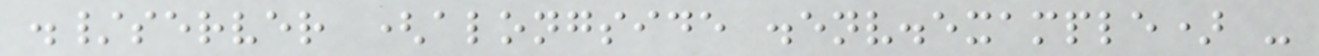./server (alongside .env.example) -
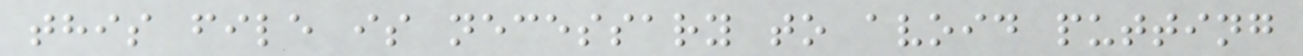this file is necessary to avoid putting
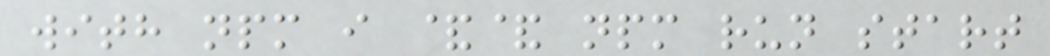with npm i && npm run start
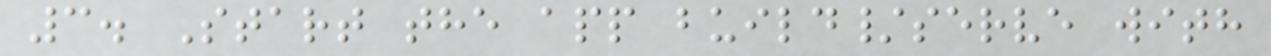3. Start the app build/serve with
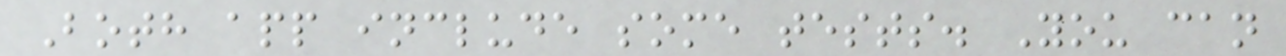Both app include some tests. You can
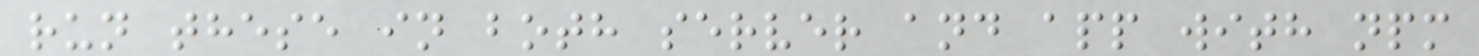run these in both server and app with npm
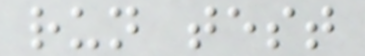run test
